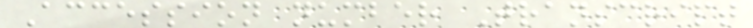Accession number Transcript
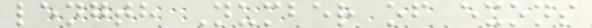length Number of exons
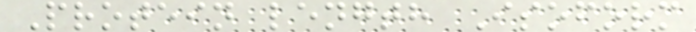Protein length Isoform
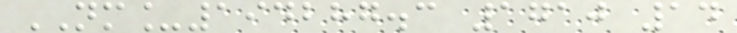NM_194287.3 1710 14
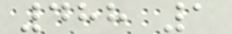488 1
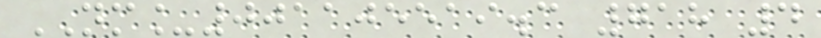NM_001105519.3 718 4
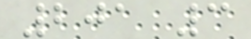201 3
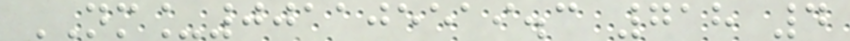NM_001105519.3 718 4
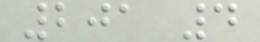201 4
